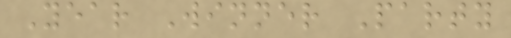Year Winner Party
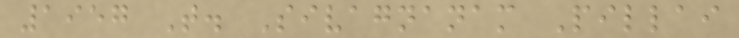1957 T. Sivagnanam Pillai
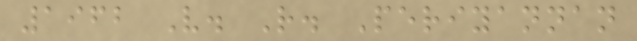1962 V. R. Periyannan
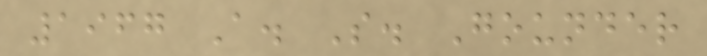1967 A. S. Gounder
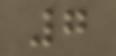7
